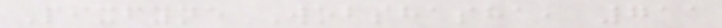Pixfyne Wobshasha, 711
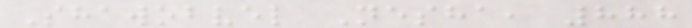Shawobvel Nesha, 888
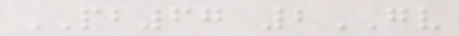PB67 2GV
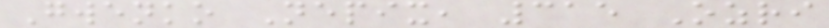Gwenko Nepix, 315 Ozri
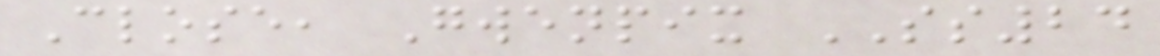Close, Gwenpix SS24
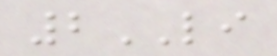2LI
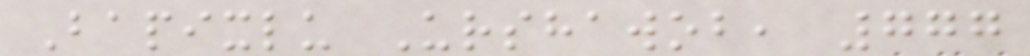Bapixlu Urshawob, 777
